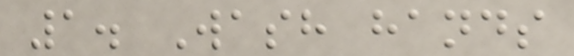1. Wash hands
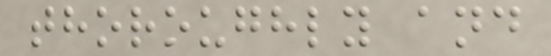thoroughly and
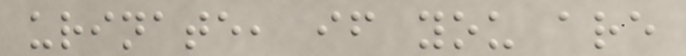urinate, if you are
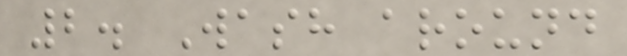2. Wash around
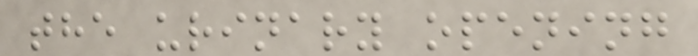the urinary opening
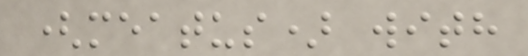(meatus) with
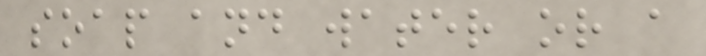soap and water or a
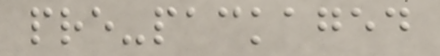pre-packaged
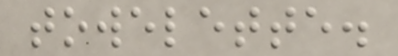towelette.
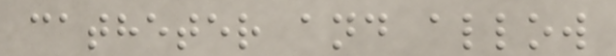catheter and allow
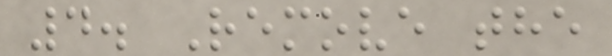4. Remove the
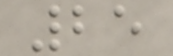25
